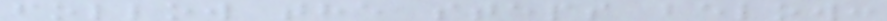follow the steps below:
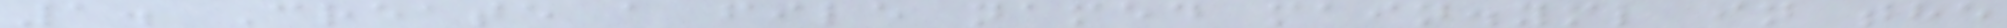1. Create a file named main.yml in the
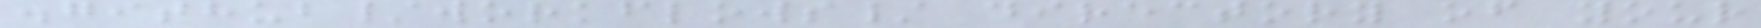.github/workflows/ directory of your
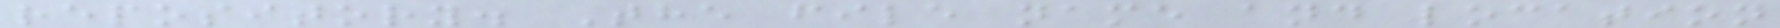repository. The file name and location
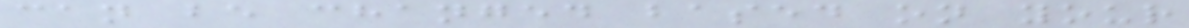can be changed based on your
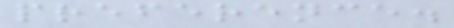preference.
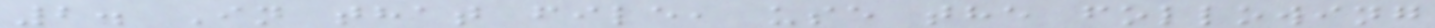2. In that file, use the following
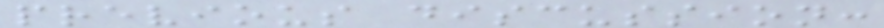previous discussion:
